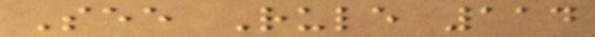See Rule 114
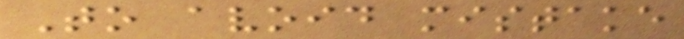To avoid mistake
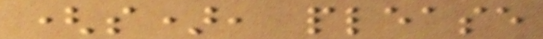(s), please
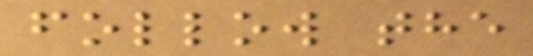follow the
